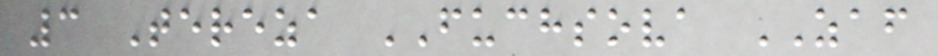3 Tereza FUCHSOVA ZAF
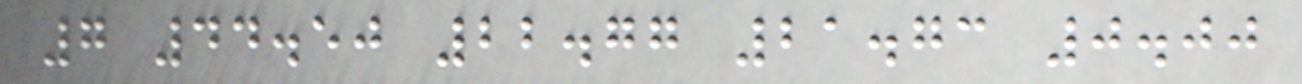7 44.50 22.77 21.73 0.00
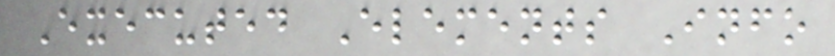Executed Elements Info
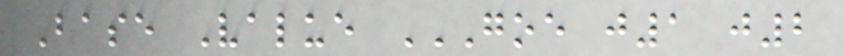Base Value GOE J1 J2
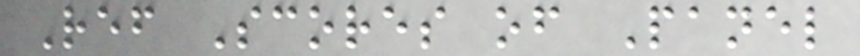Ref Scores of Panel
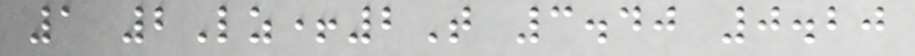1 2Lz+2T 3.40 0.20
